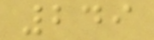249
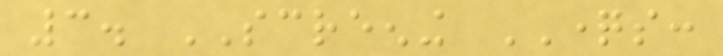3. SCREENING QUESTIONS:
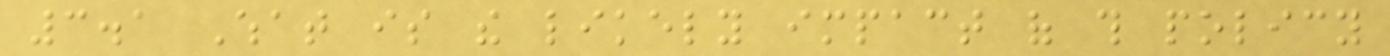3.1 What is the likely impact of this policy
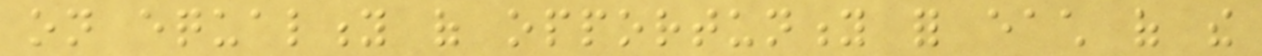on equality of opportunity for each of the
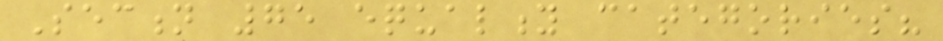Section 75 equality categories?
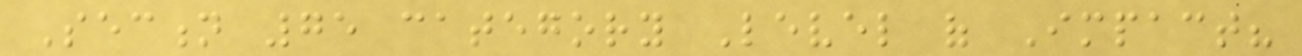Section 75 category Level of Impact?
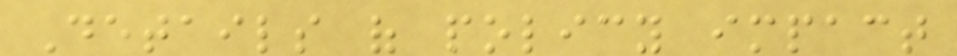Details of policy impact
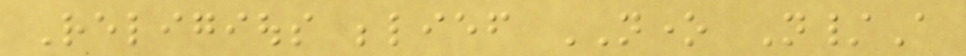Religious belief NONE N/A
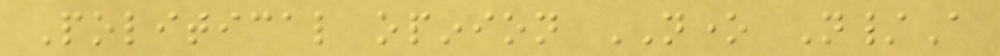Political opinion NONE N/A
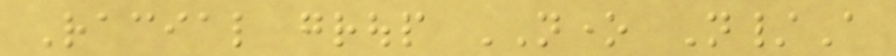Racial group NONE N/A
